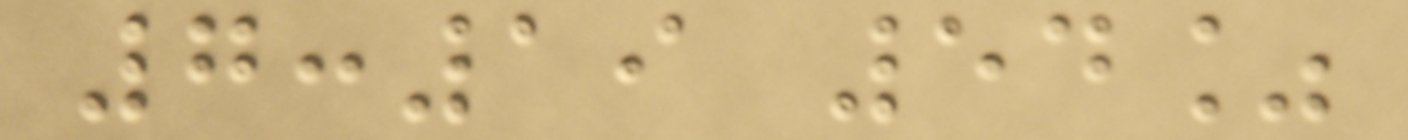7:19 54%
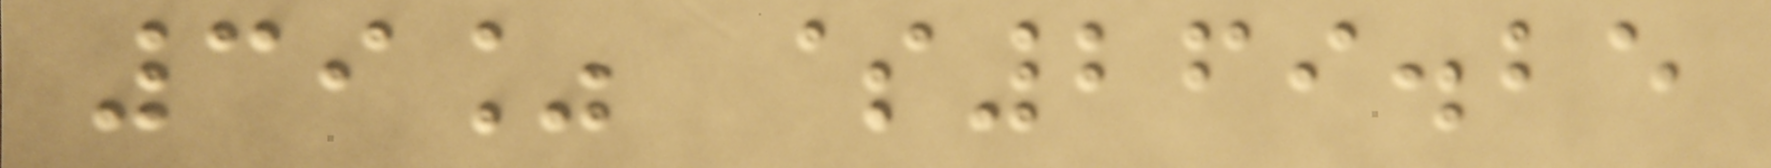39% $269.25
